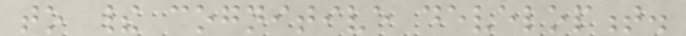to their cognitive development.
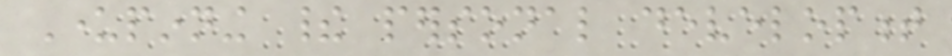Underpinning their personal development
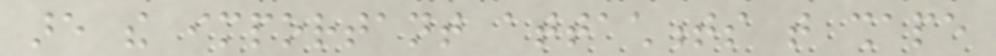are the important attachments that shape
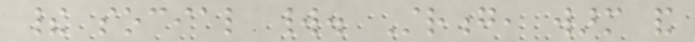their social world. Strong, warm and
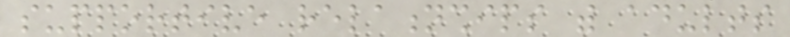supportive relationships with adults
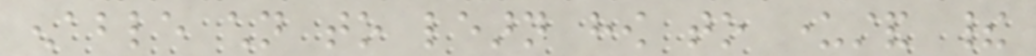enable children to learn how to understand their
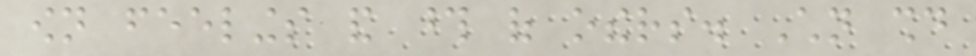own feelings and those of others. Children should
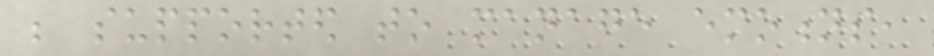be supported to manage emotions,
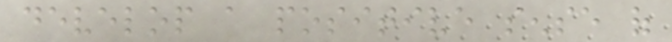develop a positive sense of
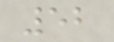52
